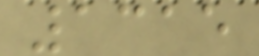1315
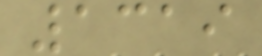1319
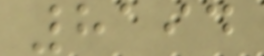8194
